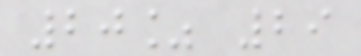20% 29
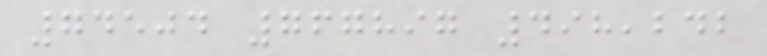74504 767897 498,242
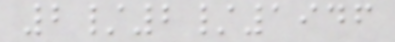2/2/1946
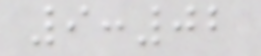9:02
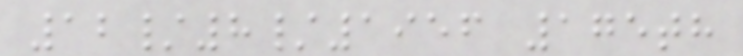12/8/1956 175th
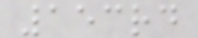153rd
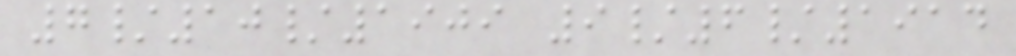7/10/1909 9/6/1914
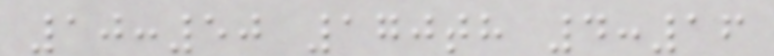10:50 170th 4:16
